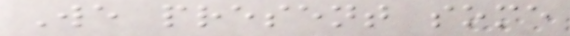We present some
